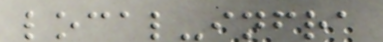local-infra
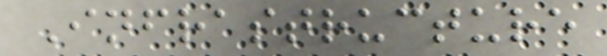Infrastructure
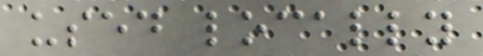used locally
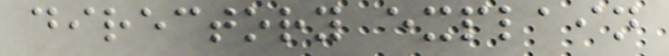directory explain
